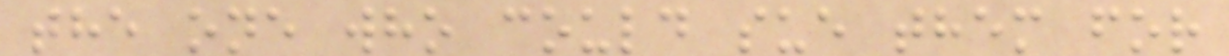the one who could sue them for
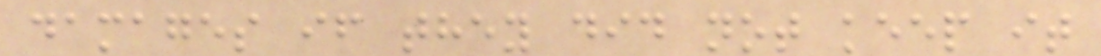damages if they did not keep it
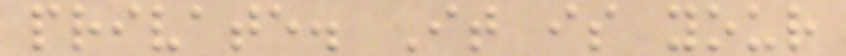private. It is your
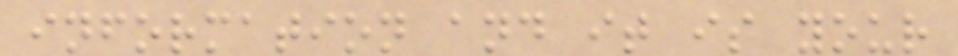information and it is your
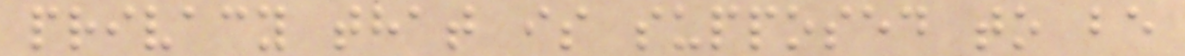privacy that is supposed to be
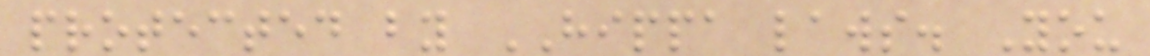protected by HIPPA laws. You
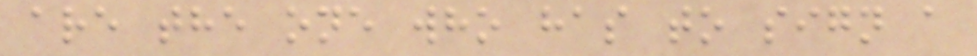are the one who has to sign a
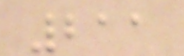211
